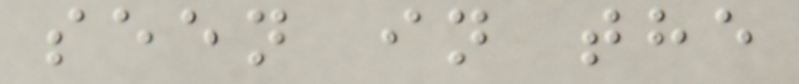seen in the
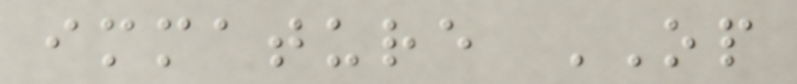immature OP
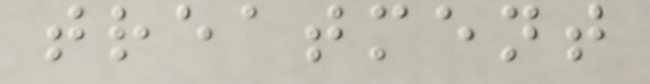treatment
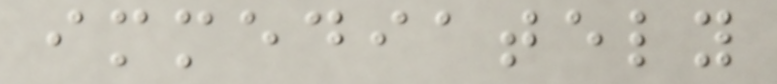immediately
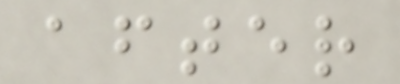after
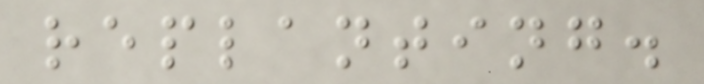replanting.
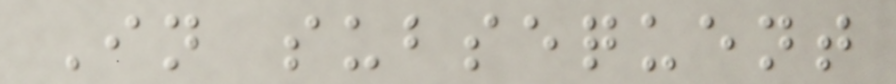In subsequent
